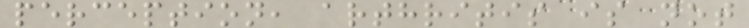perception, arthritis is not
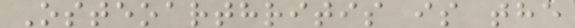Osteoarthritis is the
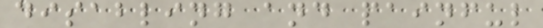disabling and painful
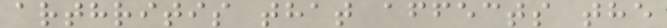arthritis that affects the
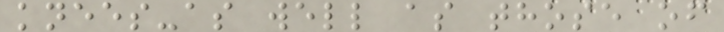knees-as well as those of
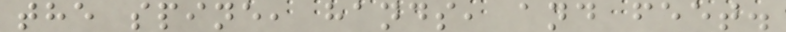the spine, hands, and feet.
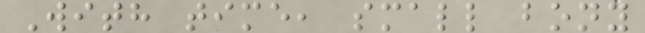With time, small bony
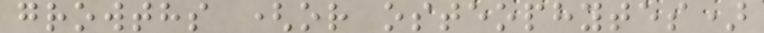growths (or osteophytes)
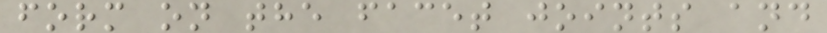form on the facet joints and
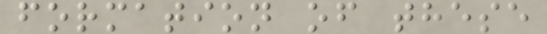formation of these
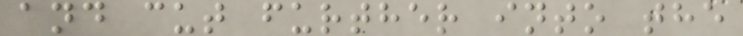and cut further into the
